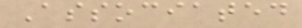Associated
